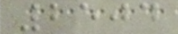2504
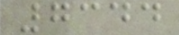7344
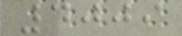4009
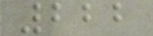222
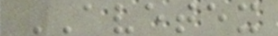AVETEX
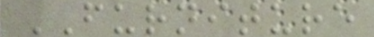FURNITURE
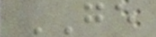GE
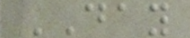DAY
